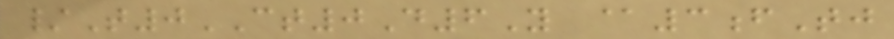/T0CT0D6Y @3fTj
